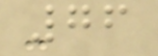76
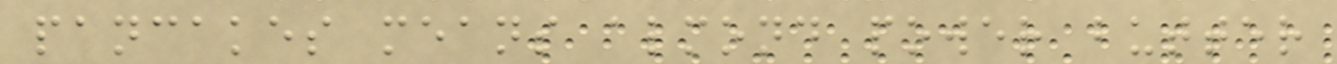pancakes means almond power butter
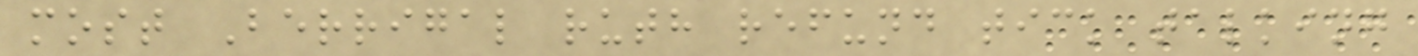most Berrigal ruth refund tick talking
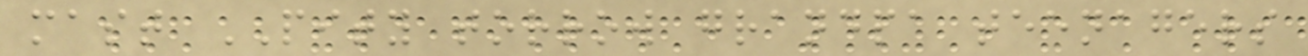mast PITY torrow grandpa teenagers
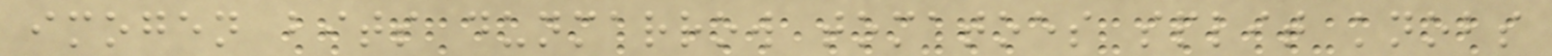imogen bits dunmarrow tomatoes split knobs
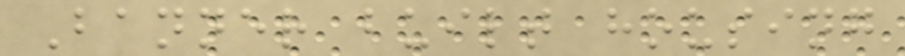Banner built housing
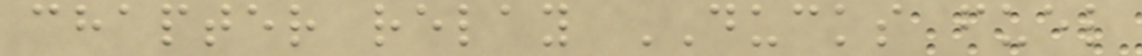chapter relay DUCKS fuel
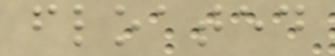floated
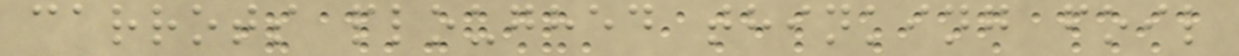carrots ploughed thinking foil
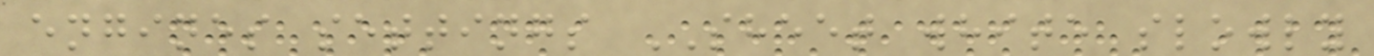engines settings SHEET white slowly
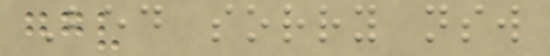Bed sorry nsw
